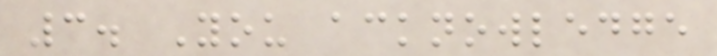3. You acknowledge
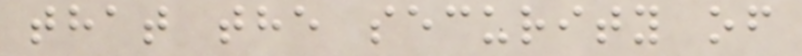that the security of
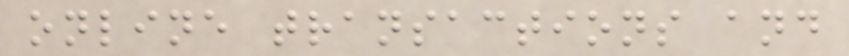online transactions and
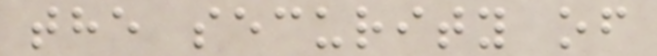the security of
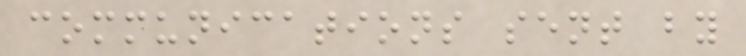communications sent by
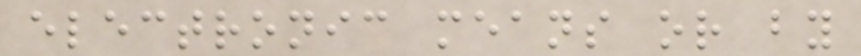electronic means or by
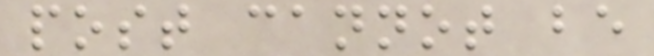post cannot be
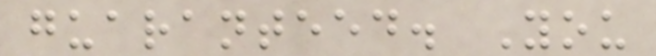guaranteed. You
